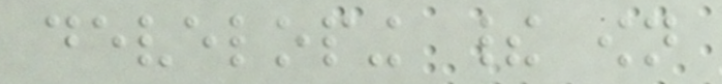developing their own
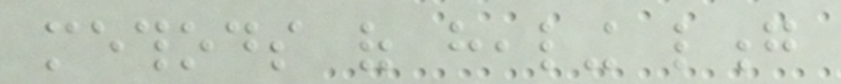methods of healing long
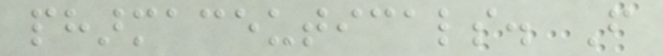pharmaceuticals. From
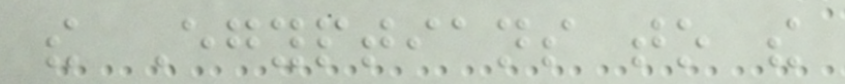the Egyptians to the
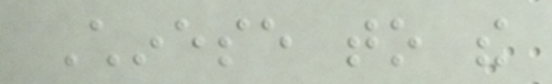Chinese to the
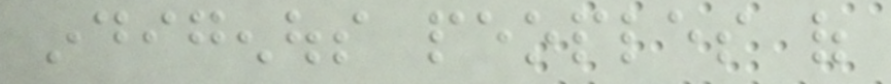indigenous peoples of
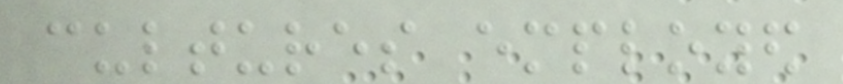cultures employed
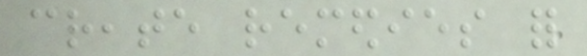create remedies for
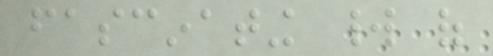fascinating world of
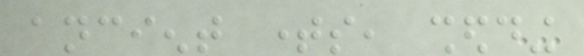ancient times, shedding
